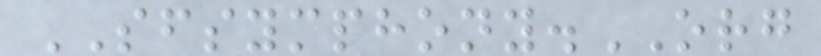SFSYMPHONY.ORG
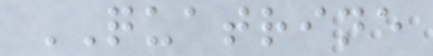QUATRINE
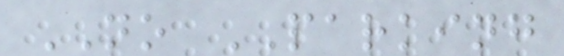NO PARKING
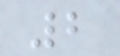2
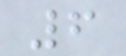6
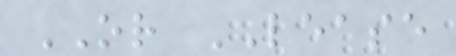OR LEASE
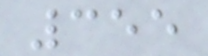355
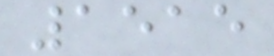1515
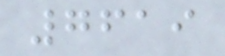7619
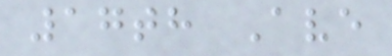17th Ave
